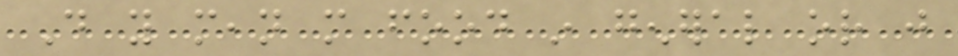Do you mean more food in general or just
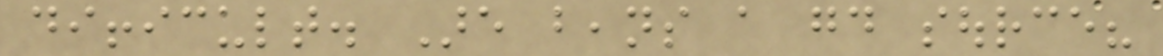difficult. Are beans a good source?
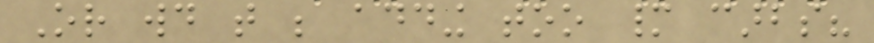Or would that be adding too many carbs?
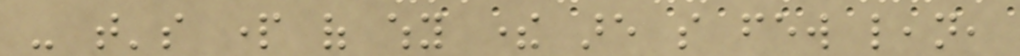- that's part of why there are so few lean,
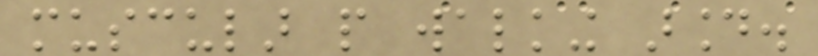muscular people walking around.
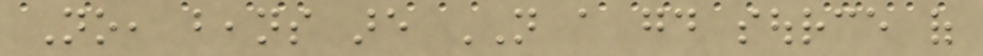No, beans are NOT a good source of
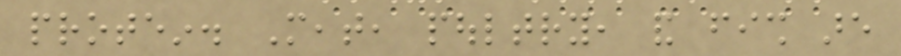protein. Meat, poultry, and fish are
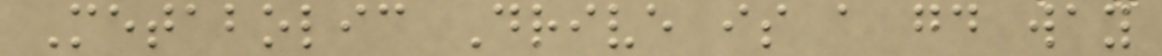Metabolic Drive is a good way
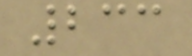233
